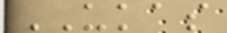UKAS
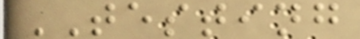TESTING
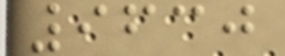9630
